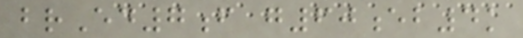brEd7f g60eb4k
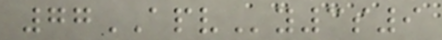77APVy3s9
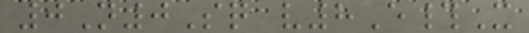0N0Sq v8E#X
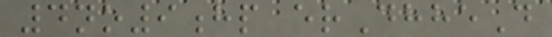4no9hp erDhheD
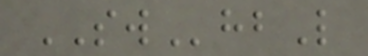SWhbL
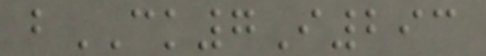bCK7I293
